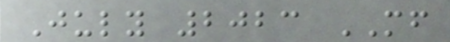July 2023 MF
